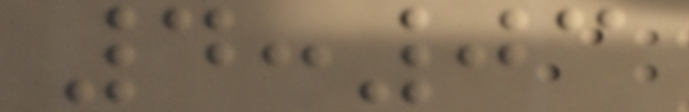4:03
